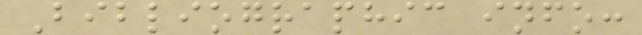Bibliographic info:
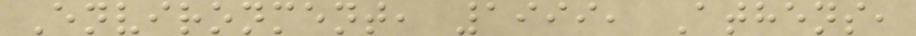Environment, 1999, Athens,
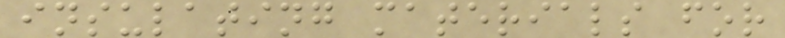insulating materials for
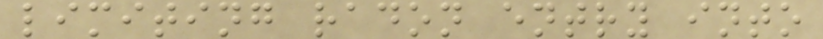limiting radon entry into
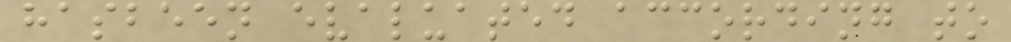hasbeen evaluated according to
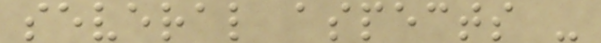several aspects -
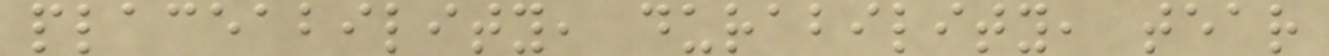placeability, durability, tear
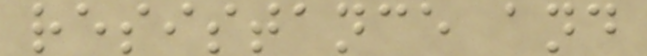resistance and
